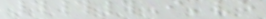###I've
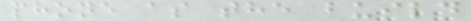phone as the build
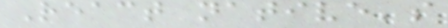React native's
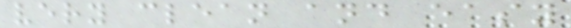very clean and easy
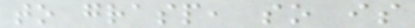to grasp, so is
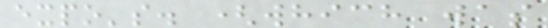expo's. (which was
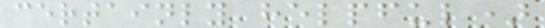certainly helpful)
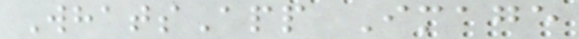WhatsApp Image
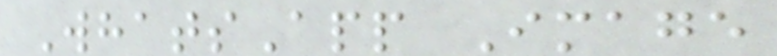WhatsApp Image
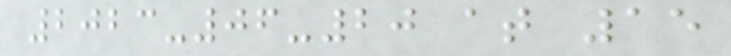2023-06-20 at 15
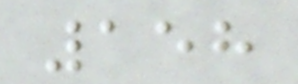158
